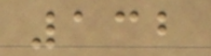132
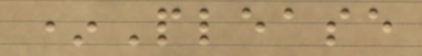*Please
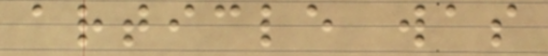article was
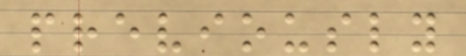previously
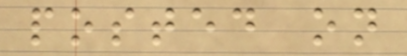posted on
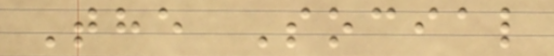The Social
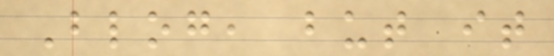Blog, but it
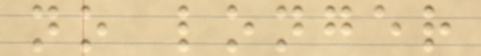no longer
